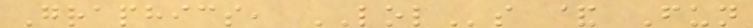Graphics, LOLs & Fun
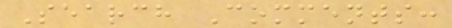Search Comments:
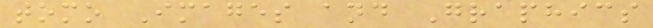tomo Images and Graphics
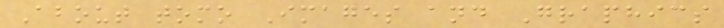About tomo Images and Graphics
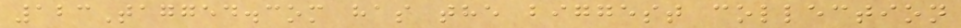123Tagged.com has the biggest collection
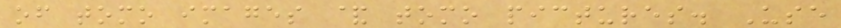of tomo images & tomo pictures. Use
